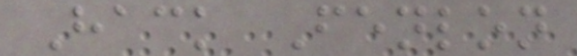Hack Fenlon
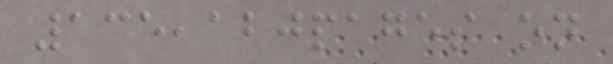135,120pages on
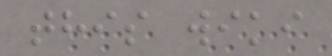this wiki
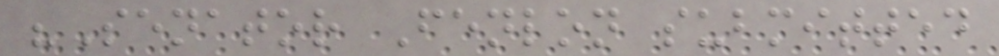"Senator Fenlon submitted
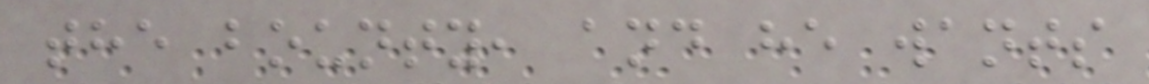the bounty, and he wants
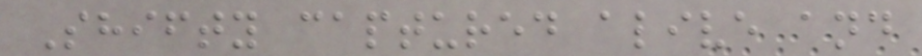Shifty captured alive and
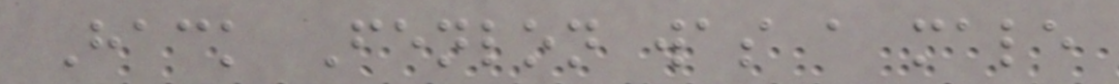Hack Fenlon was a male
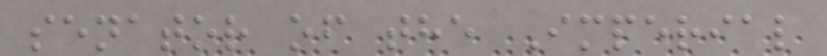senator of the Imperial
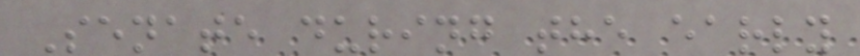Senate during the early
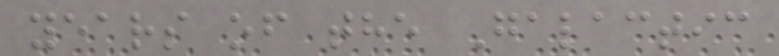years of the Galactic
